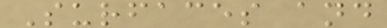Surfaces and
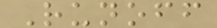Runoff
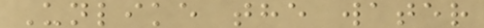Unlike the water
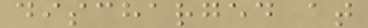discharged at
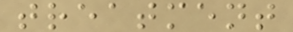treatment
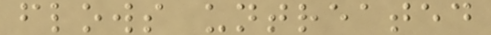flows untreated
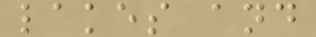lakes and
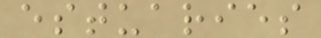estuaries
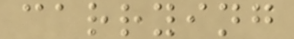carrying
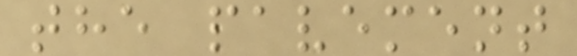the pavement
